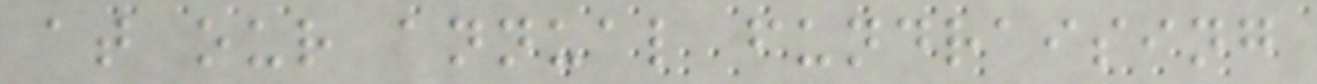at our annual fundraising
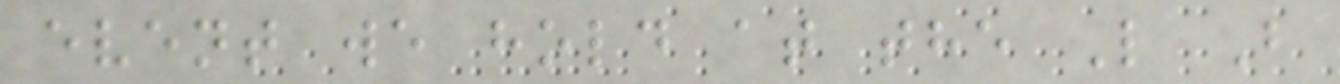event we hold at the L B
